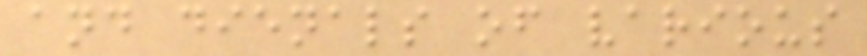and dienals of various
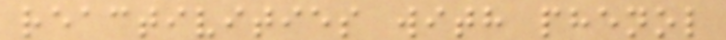reactivities with phenol
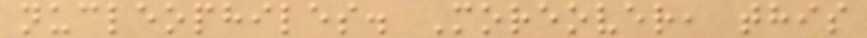nucleophiles. Moreover, this
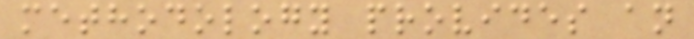methodology provides an
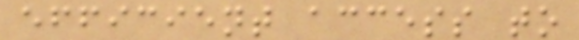efficient access to
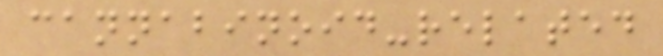cannabinoid-related
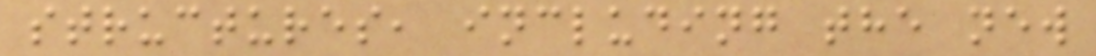structures, including the new
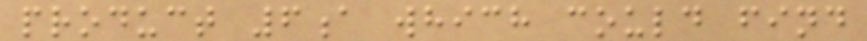product 6a which could find
